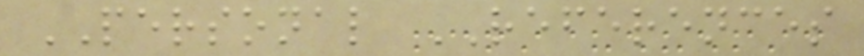PERSONAL REFERENCES
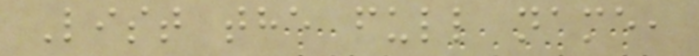List the full name,
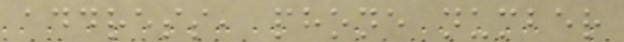address, phone number
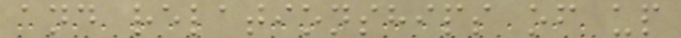and relationships of up
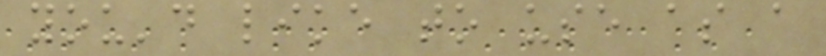you'd like to use as a
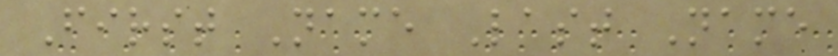First Name Last Name
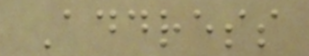Address
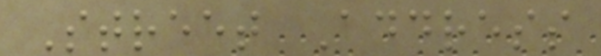Street Address
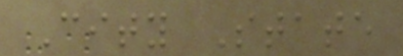City State
